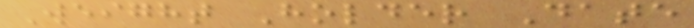Weight Holder Date
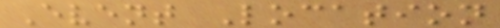Event Location
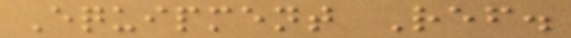Equipment Ref.
